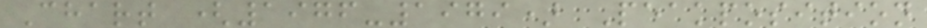Chart (1976-1979) Peakposition
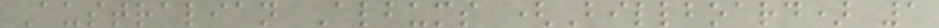Australian Albums (Billboard) 1
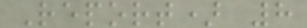Report) 8
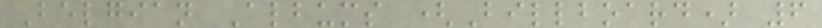Belgian Albums (Billboard) 6
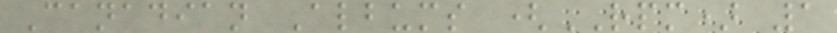Canadian Albums (RPM) 1
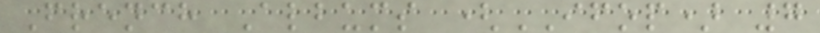French Albums (IFOP) 7
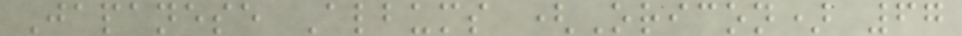Japanese Albums (Oricon) 67
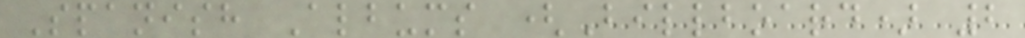Spanish Albums (Billboard) 2
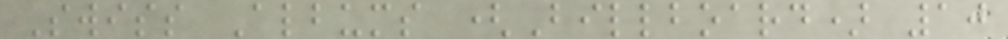Swiss Albums (Billboard) 10
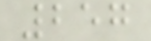257
